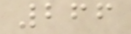266
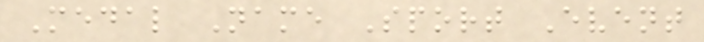Medal Name Sport Event
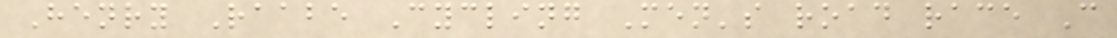Henry Raabe Cycling Men's road race C
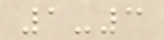1-3
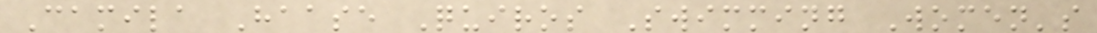Camila Haase Quiros Swimming Women's
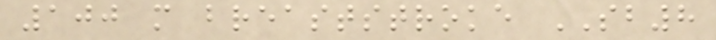100 m breaststroke SB8
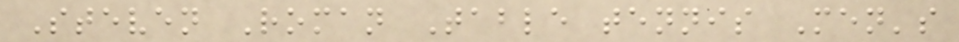Steven Roman Table tennis Men's
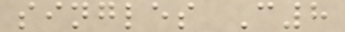singles C8
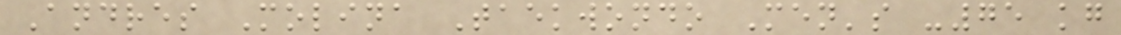Andres Molina Taekwondo Men's -75 kg
